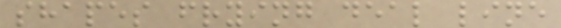shapes frying deal line
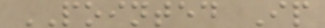POINTED Ip
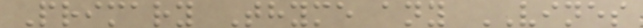Primary Thyme any VINES
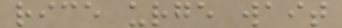rice urge wait
